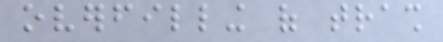overfilling of trash
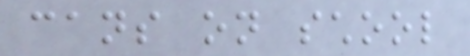cans on school
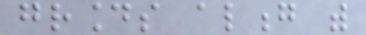grounds along with
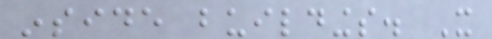inside buildings. It
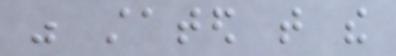was stated that the
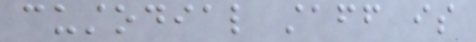custodial staff is
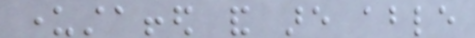understaffed and are able
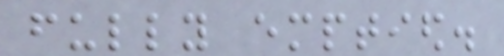fully emptied.
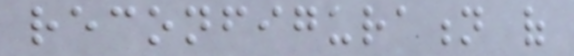reconfiguration of
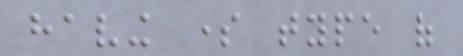having some type of
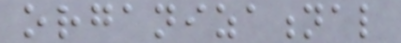organizational
